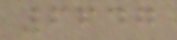6647
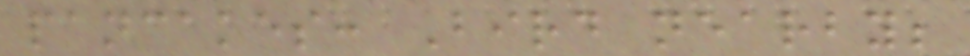pancakes: Bird nearby;
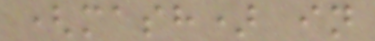(mash) in
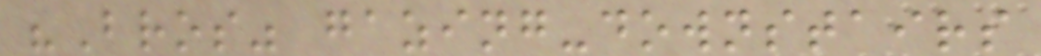"Bros" gazing-downstairs
